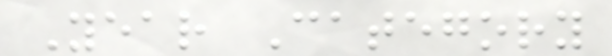Year Category
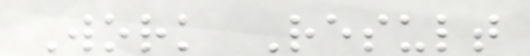Work Result
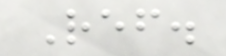Ref.
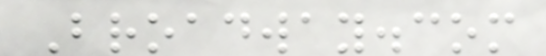Broadway.com
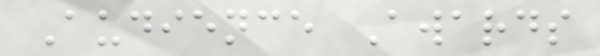Audience Awards
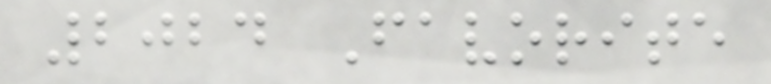2024 Favorite
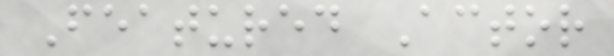Featured Actor
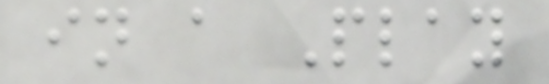in a Play
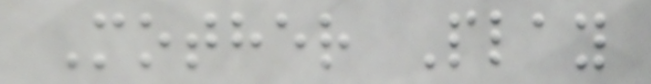Mother Play
